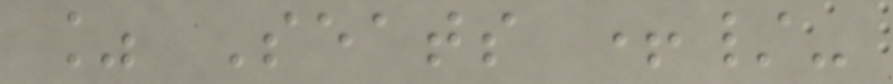% Seats +/-
